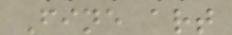Fine art
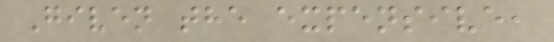Given the expensive,
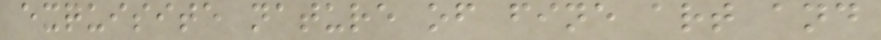exquisite nature of fine art and
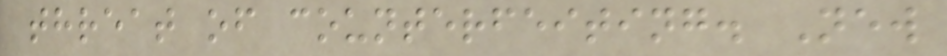threat of counterfeiting. New
